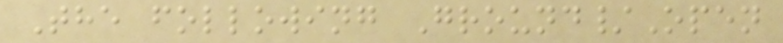The following Ground/Open
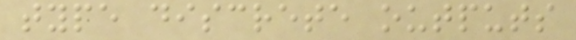type discrete outputs
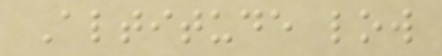Altitude low
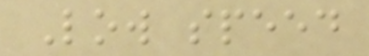Low speed
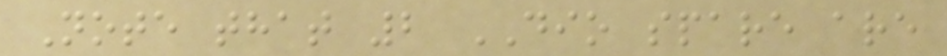Note that 2 DIO spare are
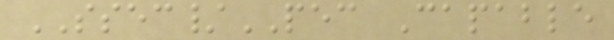SSEC/PEC Capable
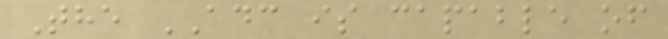The ADC is capable of
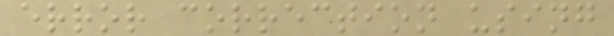error correction using
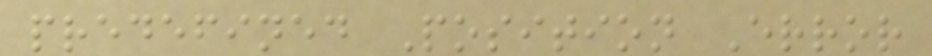predefined Position Error
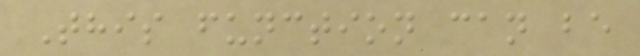This function can be
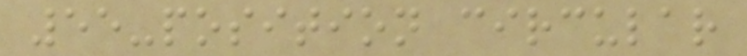55-position circular
